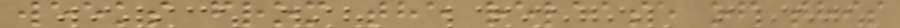weeks from the release of this
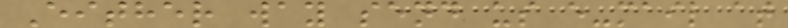Either way send us e-mail at
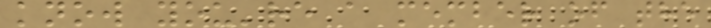know you're a member of the
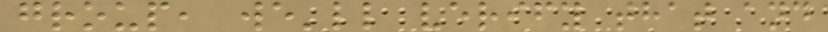group, we'll verify that and
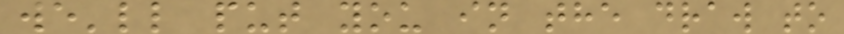we'll put you in the draw to
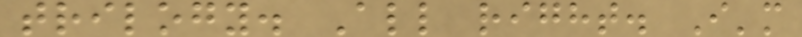trilogy. All right. I'm
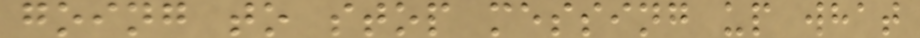going to stop messing up what
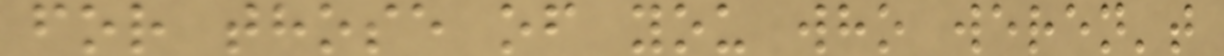for those of you who weren't
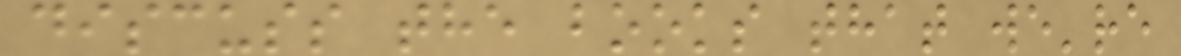discuss the books that we're
